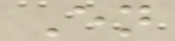En
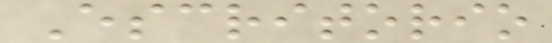Escritorio
